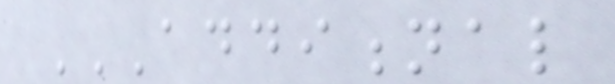ADDITIONAL
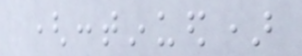(continued)
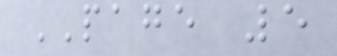PAGE 5
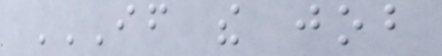IF THE JOB
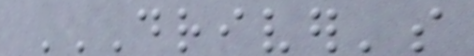DRIVER'S
